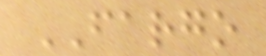FARGO
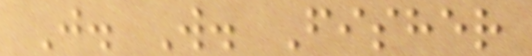J. W. Fisher
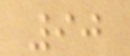90
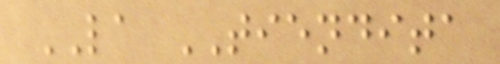LA TIENDITA
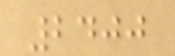2400
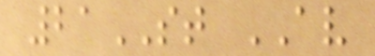21ST AV
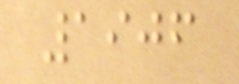1906
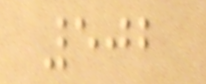502
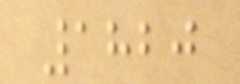1820
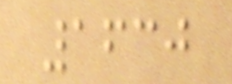1630
